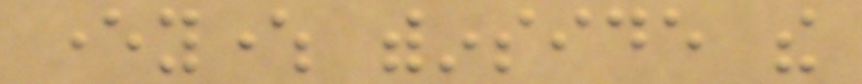everywhere withinside the
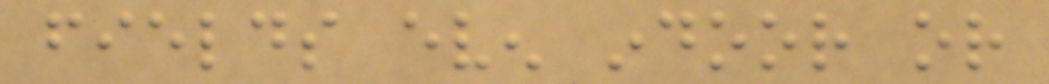fields even indoor or
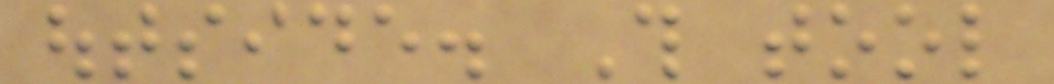outside. This tool
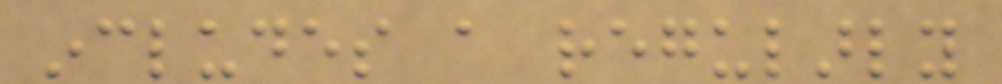includes a regularly
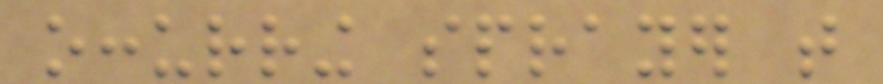occurring sprayer that
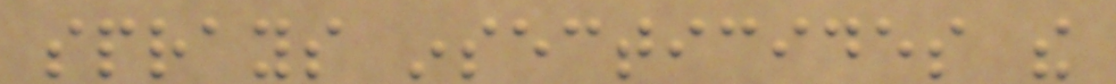sprays insecticides the
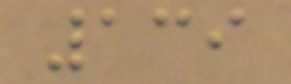139
